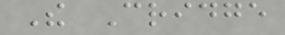The Cridge
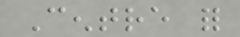Centre for
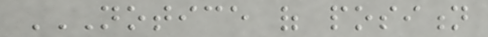NOTICE OF POSITION
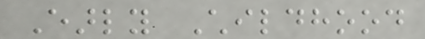Early Childhood
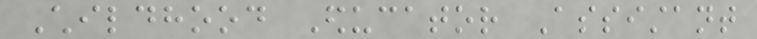Childhood Educator Assistant
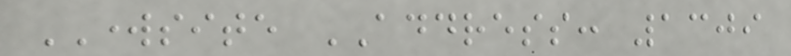WORKSITE ADDRESS: 1309
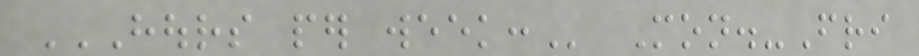HOURS PER WEEK: Mon.-Fri
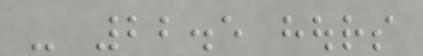- 22.5 hours
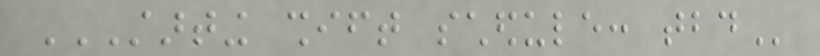STARTING SHIFT SCHEDULE: TBD
